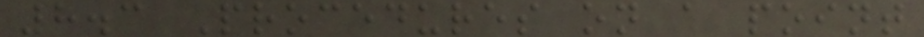8.3 Procedures on a point
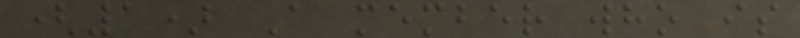(1) A member who is
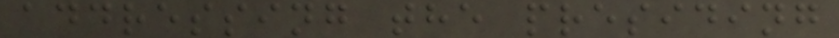addressing the presiding
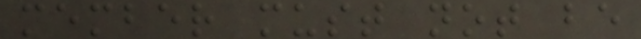member must not be
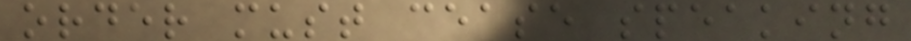order must cease speaking
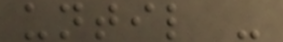until -
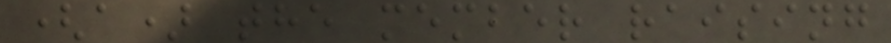(a) the member raising
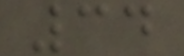34
